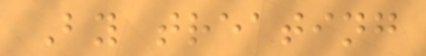By treating
